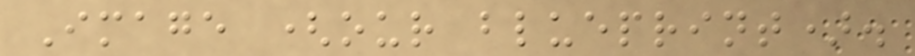Image (our blueprint).
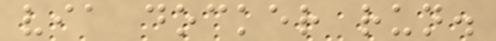via docker run.
